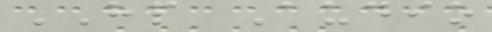HP Audio
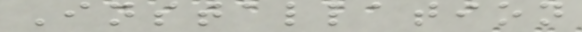Installation
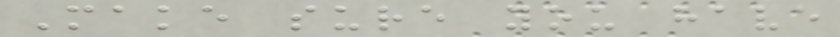Make sure you have
